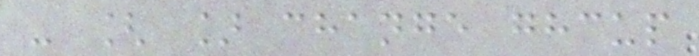- [ ] change ghcup
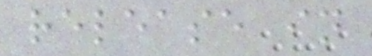release in
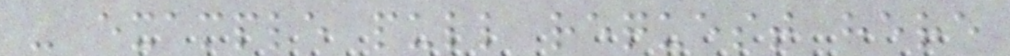- example pull request here
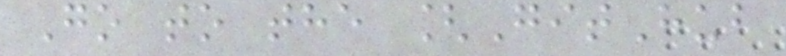Go to the [GitHub
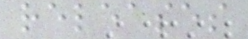releases
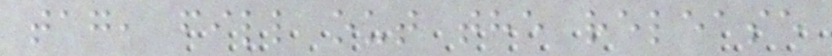tag, fill out the release
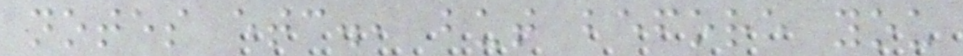notes etc., but before you
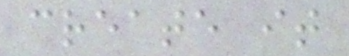create it
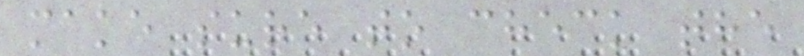make sure to check the
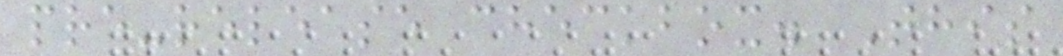pre-release checkbox. This
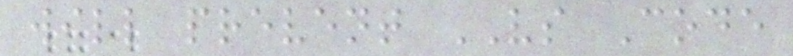will prevent VS Code
